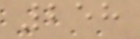258
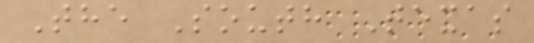The South Texas
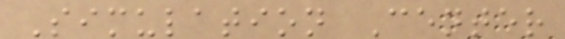Simulation Center
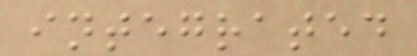integrated
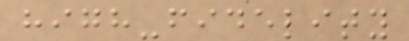high-fidelity
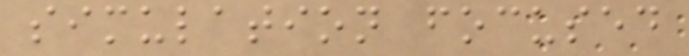simulation focused
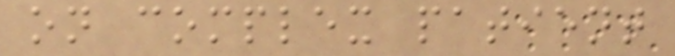on complex patient
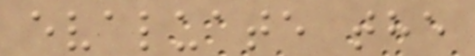evaluate the
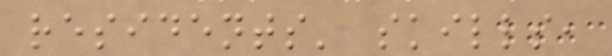residents' skills,
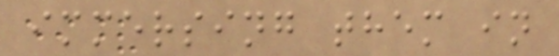immersing them in
